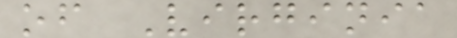of Virginia
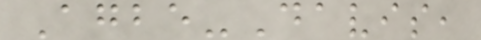Agbe-Davis,
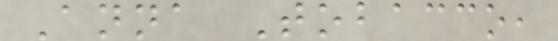Anna Tobacco,
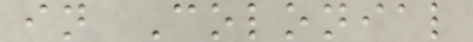in Colonial
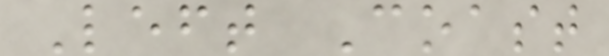Left Coast
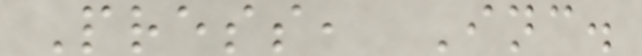Press, Inc.
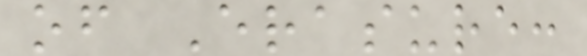of Erasure:
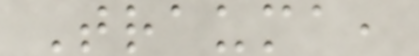Trauma,
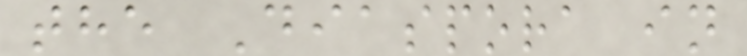the Diaspora in
